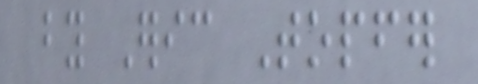by Eric Topfer
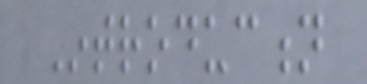Introduction
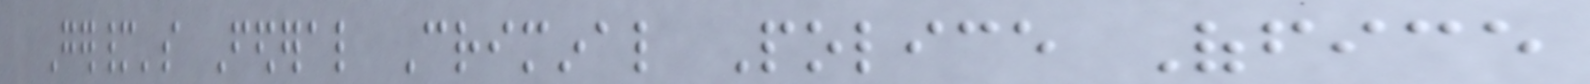Germany's Federal Criminal Police Office
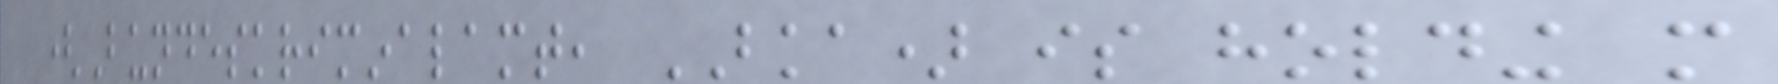(Bundeskriminalamt, BKA) is holding more
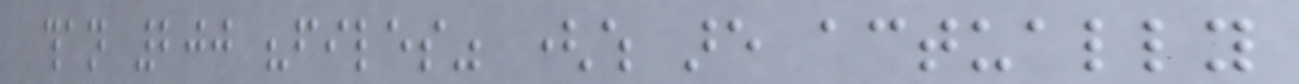than 200 "files" (which are actually
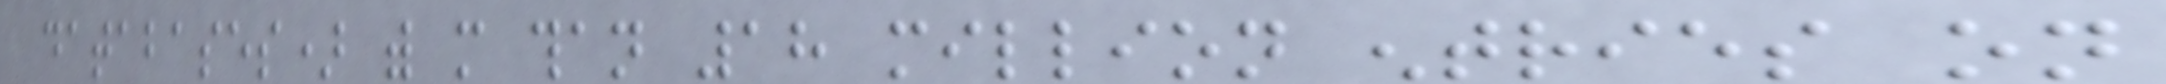databases) with more than 18 million entries on
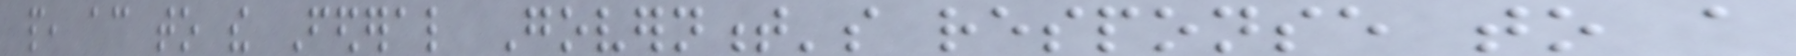people, according to the Federal Government's response to a
